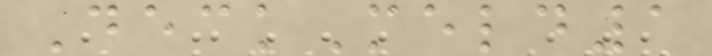DeckMeld1
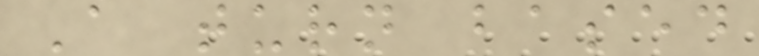A turn based
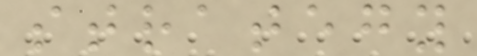strategy
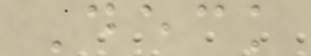Deck
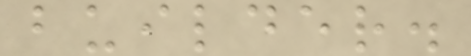builder.
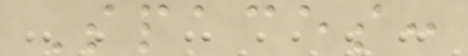Spaces:
